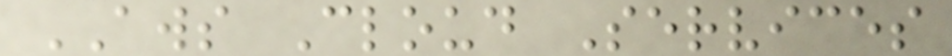AWS Cloud Services
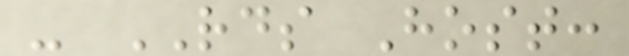- RDS Host:
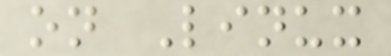on Linux
